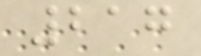217
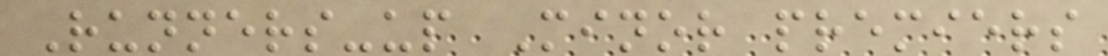Runners-up Minor premiers
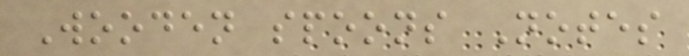Wooden spoons Notes
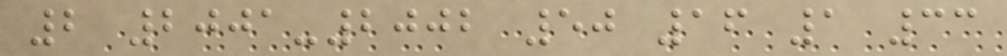2 2001-2002 50 16 1 33
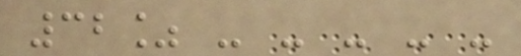32% - - - - -
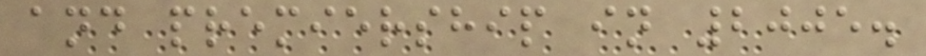and premiership in 2005.
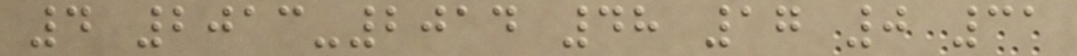4 2013-2014 48 17 0 31
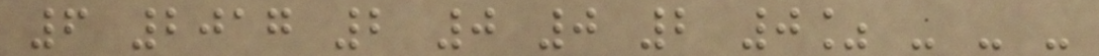6 2017 2 0 0 2 0% - - -
